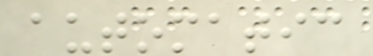automatic
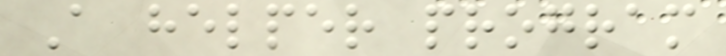A helper program
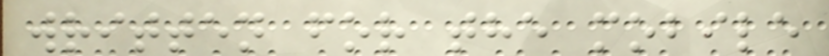written for the mobile
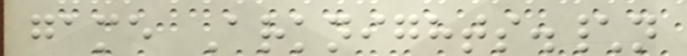game Arknights.\n
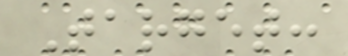Target:
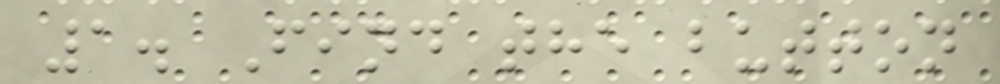1. Find the button
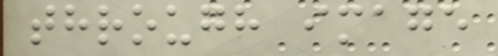through image
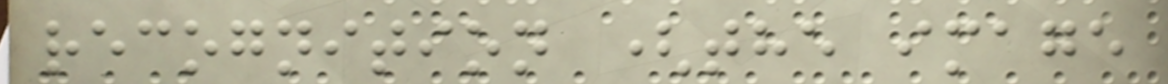recognition (the image
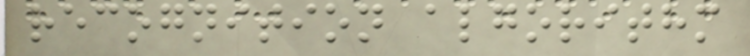recognition algorithm
